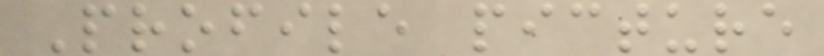Profile picture
